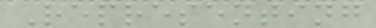Representing
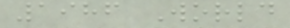1986 World
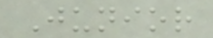Junior
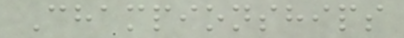Championships
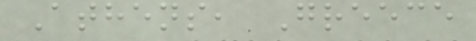Athens, Greece
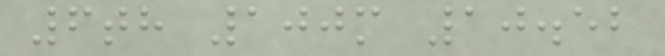6th 100m 10.52
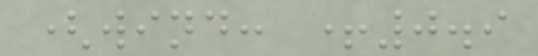(wind: +0.9
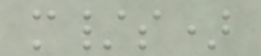m/s)
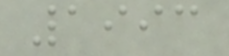1993
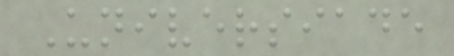Universiade
